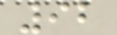92
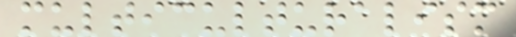multiculturalism
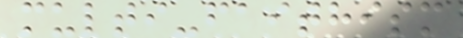multi-faithism
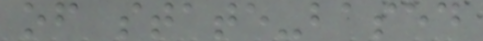of state-based
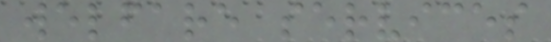welfare services
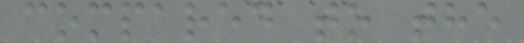compared to the
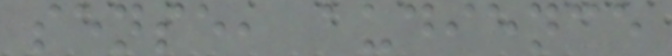sense, audience
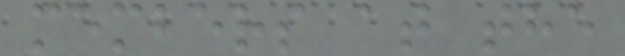members at the
